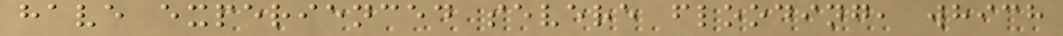have experienced severe flooding, which
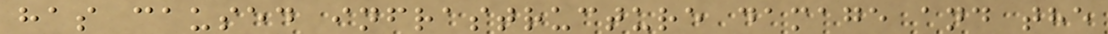has caused infrastructure damage and the
